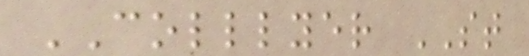COLLLYER ST
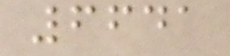6641
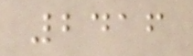2416
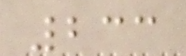233
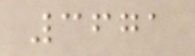3671
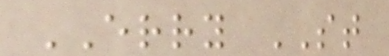ERRY ST
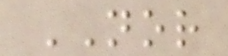NOR
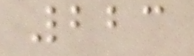223
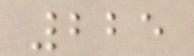225
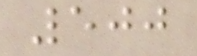500
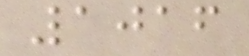1016
